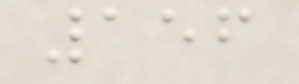156
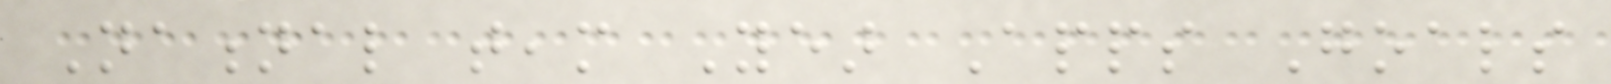National team Year Apps Goals
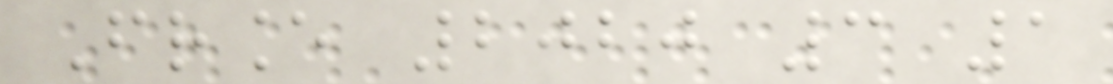France 2020 3 1
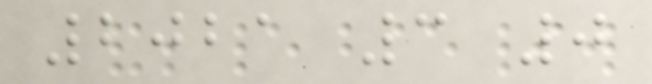2021 3 0
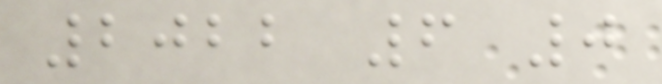2022 6 0
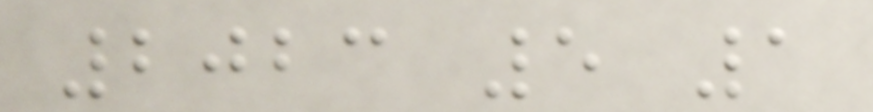2023 5 1
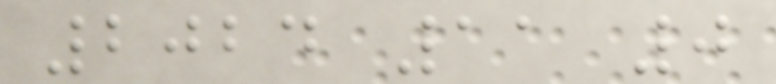2024 11 0
